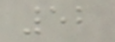52
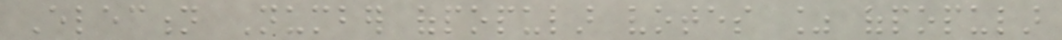Election Number ofpopular votes % ofpopular
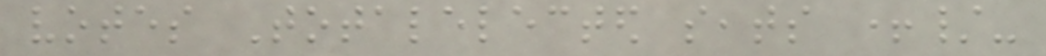votes Totalelected seats +/-
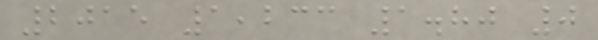2015 1,233 1.80 0
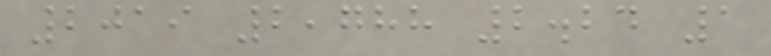2019 2,788 2.24 1
